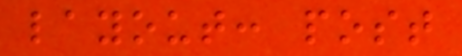layout: post
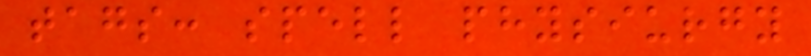tags: spell physiurgy
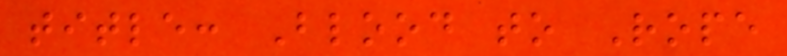title: Blood to Rope
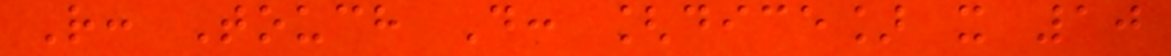R: Touch D: [dice] x 10
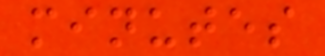minutes
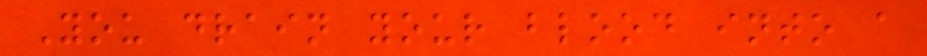You drain your blood into a
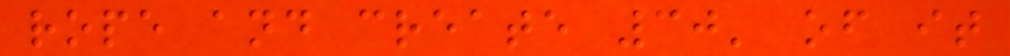rope and create 30' of it
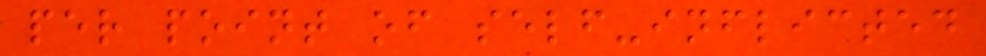per point of self-inflicted
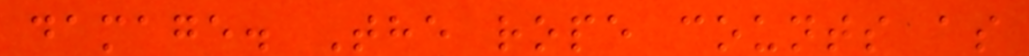damage. The rope counts as
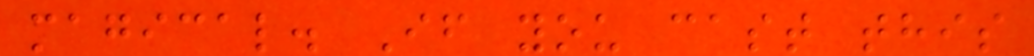magical. If you cast this
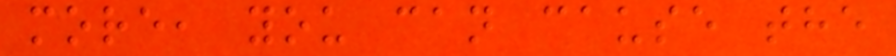more, you can cause the
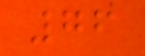76
